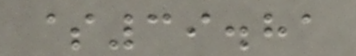$39.81
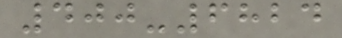400-6824
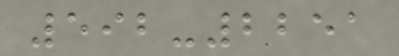592-2251
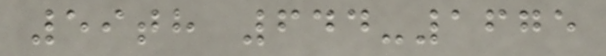59th 644-1675
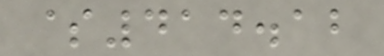$414.12
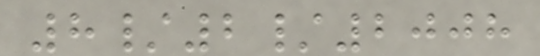8/2/2008
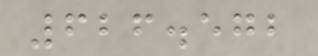626.572
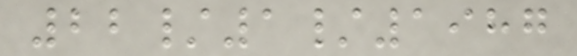22/1/1987
